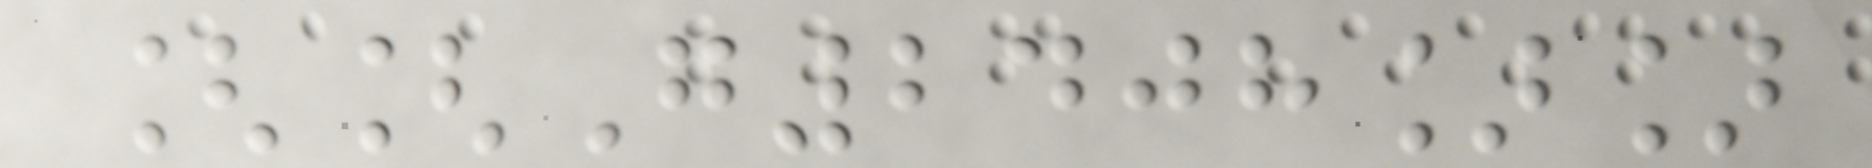[[G2408]]
